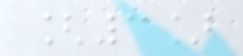[3]
